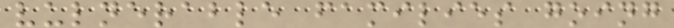vulnerable families going
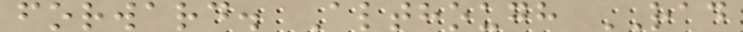forward. Although RAD
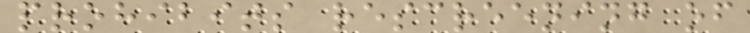prohibits rescreening of
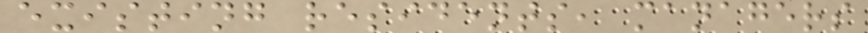existing residents, managers
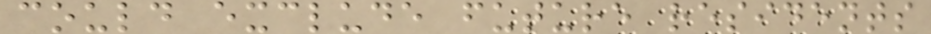could exclude future residents
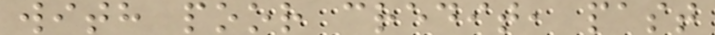with poor credit, past
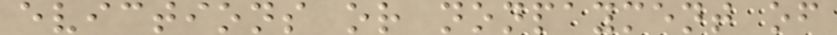evictions or nonpayment of
